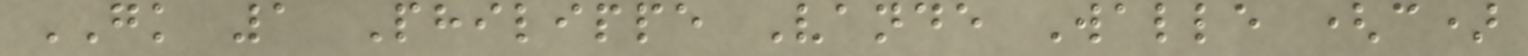GK 1 Philippe Vande Walle (c)
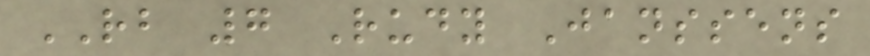RB 7 Rudy Janssens
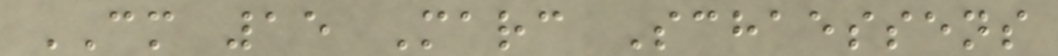CM 15 Marc Schaessens
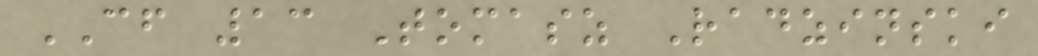CF 13 Tomasz Radzinski
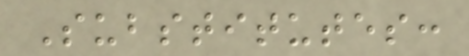Substitutes:
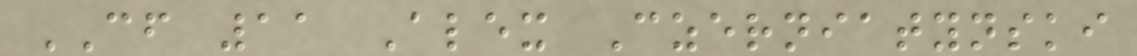CF 11 Alex Czerniatynski
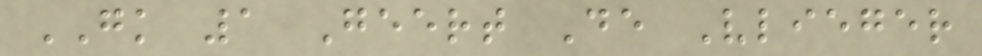GK 1 Geert De Vlieger
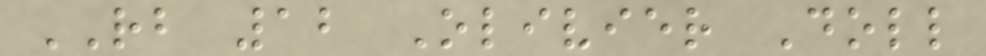RB 12 Olivier Doll
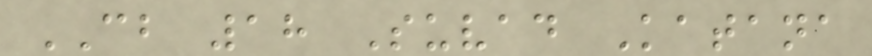CB 18 Suvad Katana
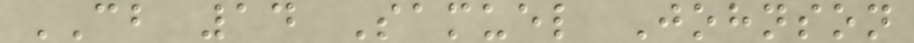CB 14 Samuel Johnson
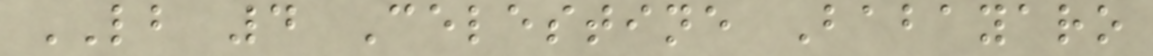LB 4 Celestine Babayaro
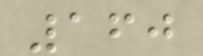160
